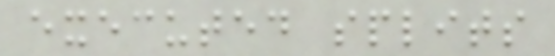executed splits
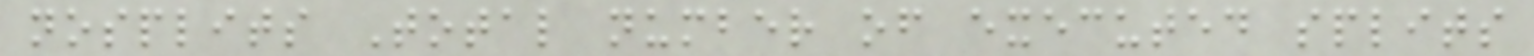nosplits Total number of executed splits
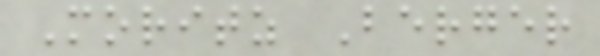Moritz Berger
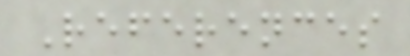References
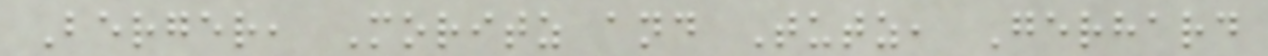Berger, Moritz and Tutz, Gerhard
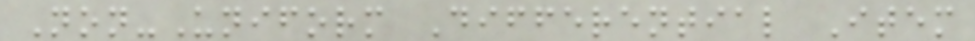Non-Uniform Differential Item
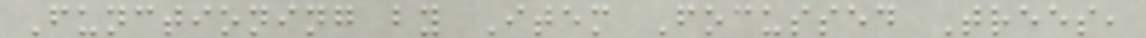Functioning by Item Focussed Trees,
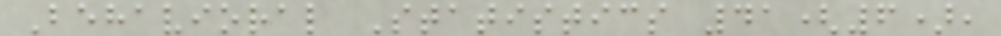Behavioral Statistics 41(6),
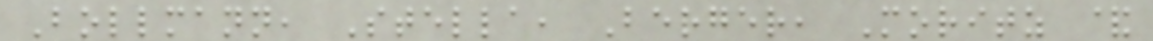Bollmann, Stella, Berger, Moritz &
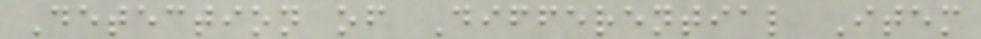Detection of Differential Item
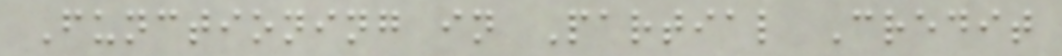Functioning in Partial Credit
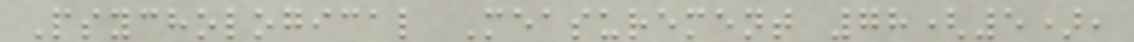Psychological Measurement 78(5),
